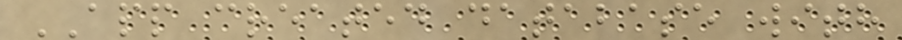APP created database with
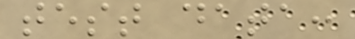test data:
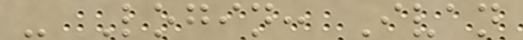- Login: Ivan
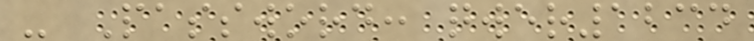- Password: qwer1234
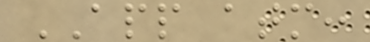APP atm:
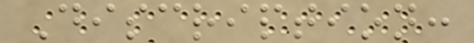Discription:
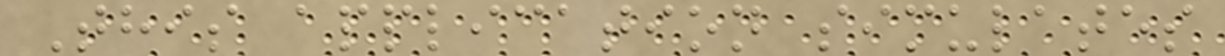This application simulates
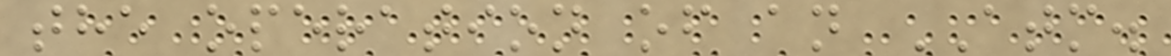the operation of an ATM.
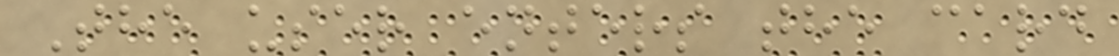The user enters the card
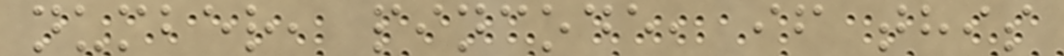number, pincode, if this
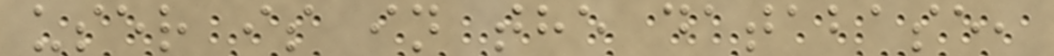user is in the database,
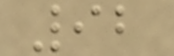92
